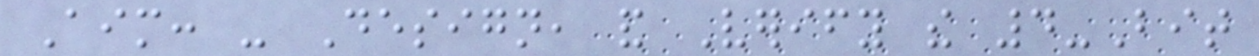Aim: - Design, and Verify the 4-Bit
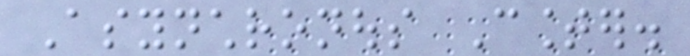Asynchronous Counter.
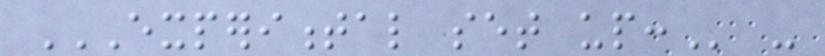EXPERIMENTAL SET UP: -
